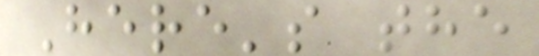Here's the
